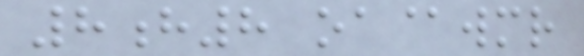8h8 oa@wmr
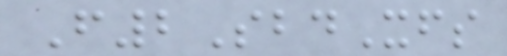F2SbdXfs
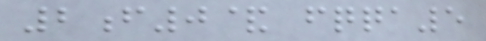2f0& fqqa5
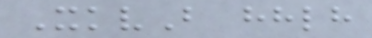XkvB hhlh
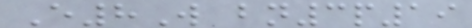E8W bn3p19
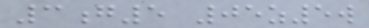3g5 05z5w
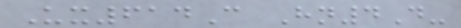Ux614C Hn4D-
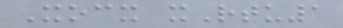Xocx xRtu1
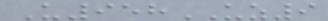U958UZ9
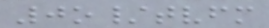0o/tvfm
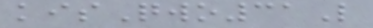kisQwo31L
